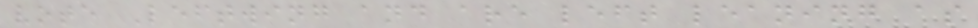vote Leftwing and are left leaning as
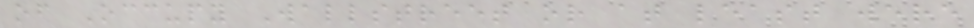of Occupy Wallstreet or at least were
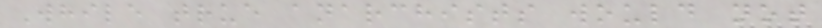While true anarchists would not
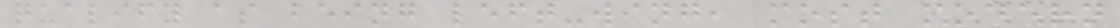qualify as being left-wing, most modern
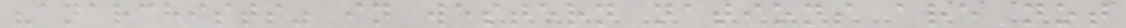"anarchists" in western nations are not
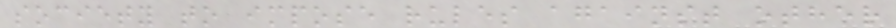society to impose rules against other
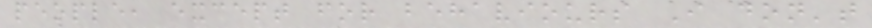people, except for behaviours I don't
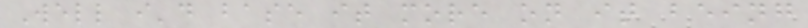Well i'd base it more on it being
